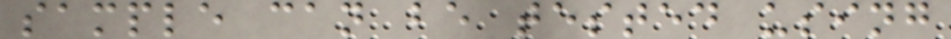sample can be tested using
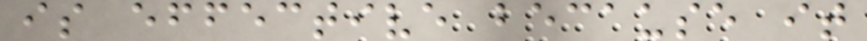is effective because it
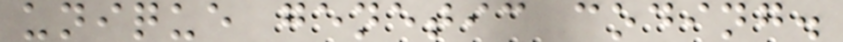unique genetic coding.
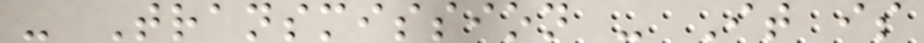- Transmission - It is
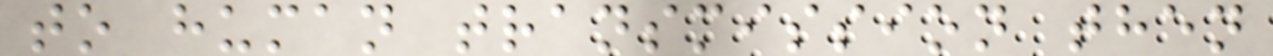to human transmission then
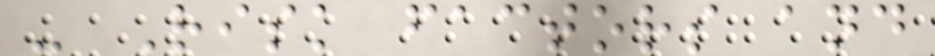- Risk factors and
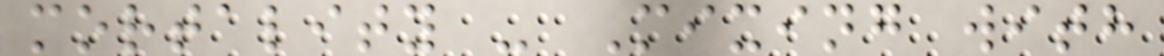mortality - Mixing with
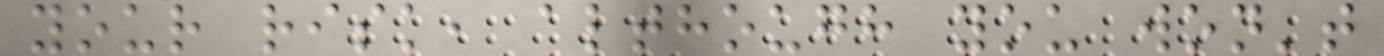your risk, although you won't
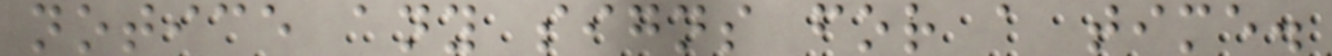notice any signs for a time.
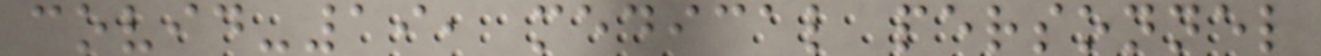covid-19, medical personnel
